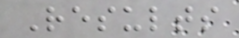Results
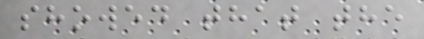showed that the
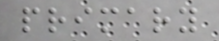primary
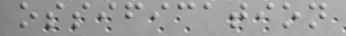ossification
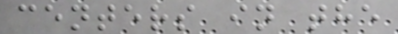centers in the
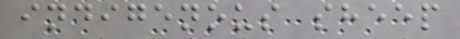indigenous sheep
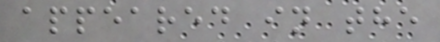appeared in the
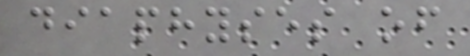diaphyses of
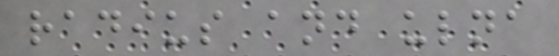radius and ulna
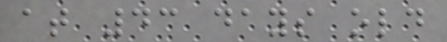at 43 days old
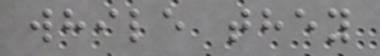while they
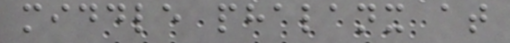middle phalanx at
